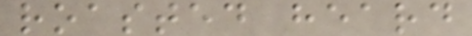roasted heard
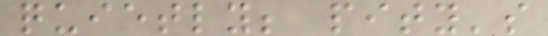quietly; pity's
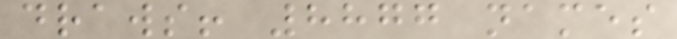draws! 8877 names
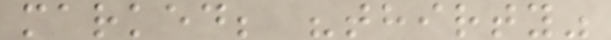marked; "thirty"
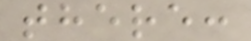there:
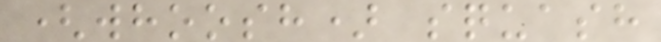(whoosh) squash
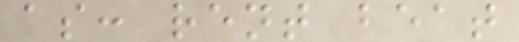as: rent beat
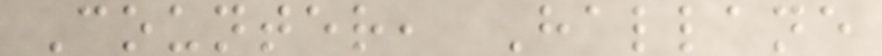Counter, Hallane
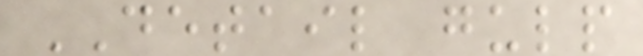DETAIL gulp
